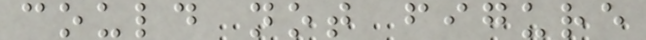could not figure
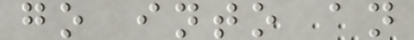go into an
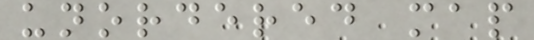unordered map
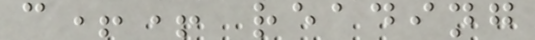c++ reading
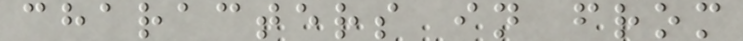characters in from
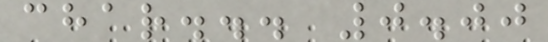char... 0.00
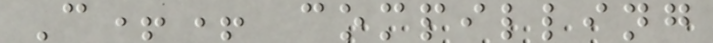C++ compilling
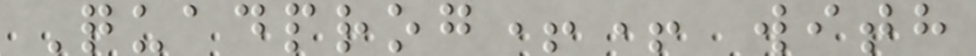Quadprog++ with
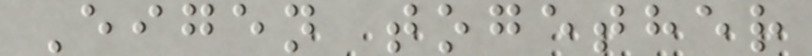Eigen together
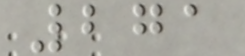271
